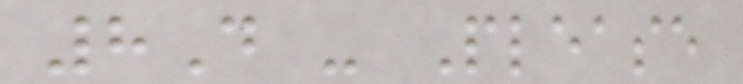8D - Please
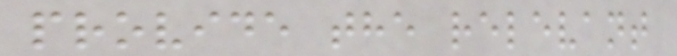provide the relevant
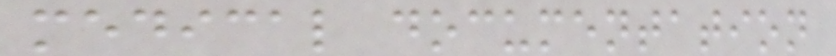medical documentation
